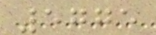5775
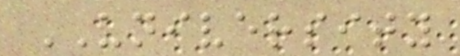UNIVERSITY
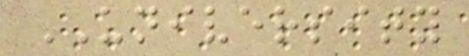UNIVERSITY
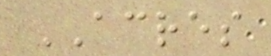ACRES
